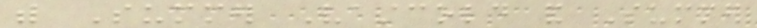with Summer Vastcold and Summer
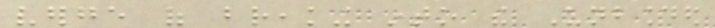verge of breaking into the Unbounded
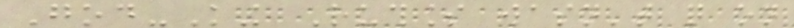God-King Ruthless wasn't quite on
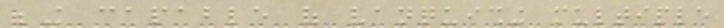being capable of vanquishing multiple
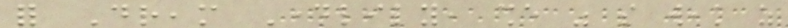for Dream Daylily, she was so weak as
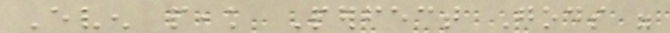Even peak Perfect Gods were
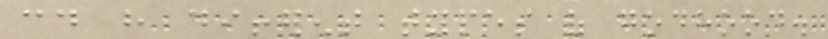could have different types of godhood.
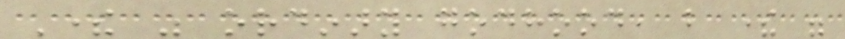There was ordinary godhood, but there were
